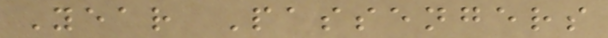Year Passengers
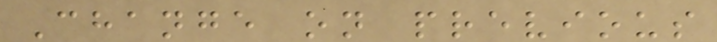Change on previous
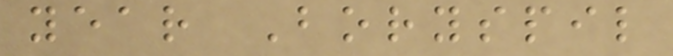year Boryspil
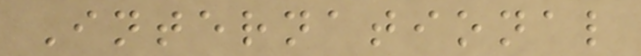International
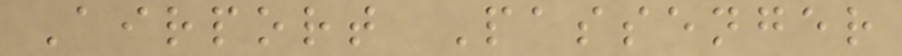Airport Passenger
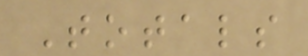Totals
